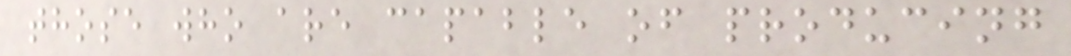those who are capable of producing
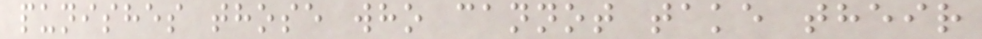punishes those who cannot take their
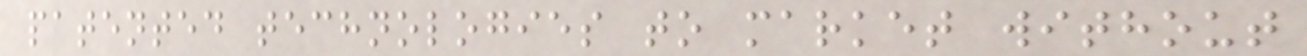patented technologies to market without
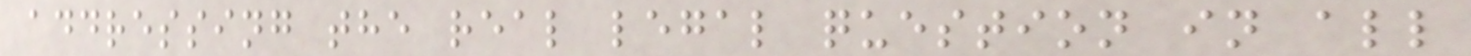addressing the real legal question in all
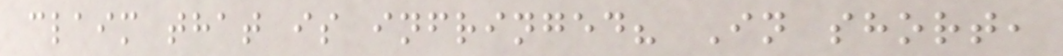claim that is infringed? In short,
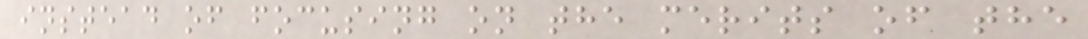instead of focusing on the merits of the
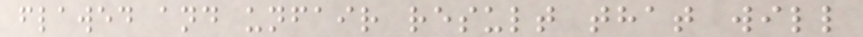flawed and unfair result that will
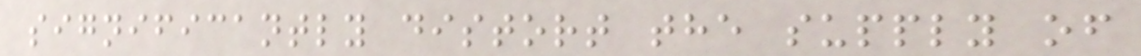significantly distort the supply of
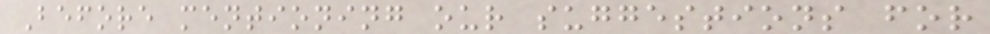Before mentioning our suggestions for
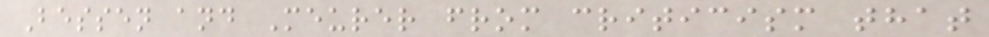Bessen and Meurer from criticism that
